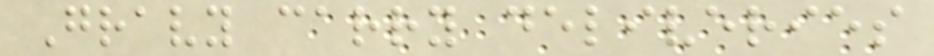Gravy carry deliveries
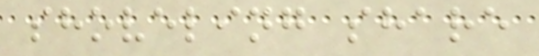shoveling share
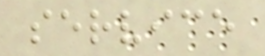service
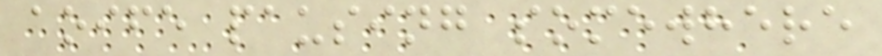aoife pausing somewhere
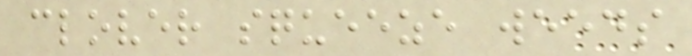clover squeeze weeds
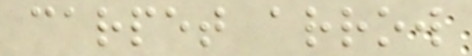carpet arrow
